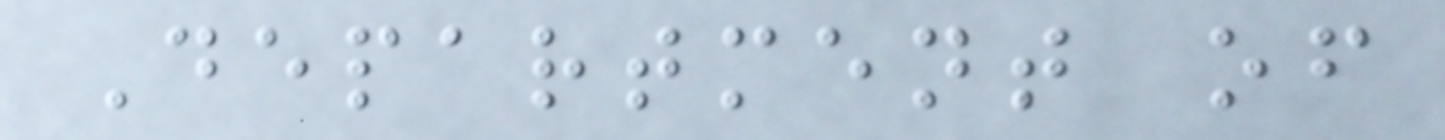Department of
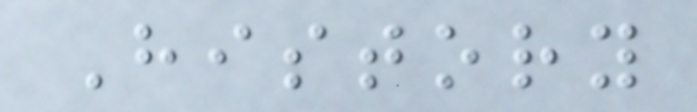History
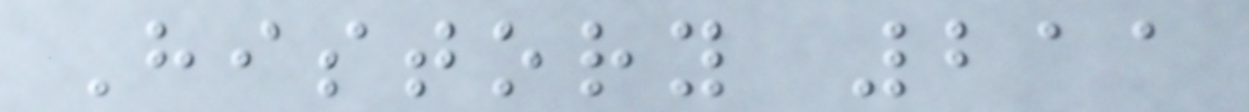History 211
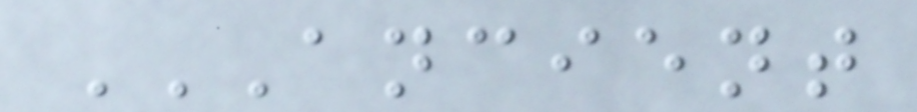ANCIENT
